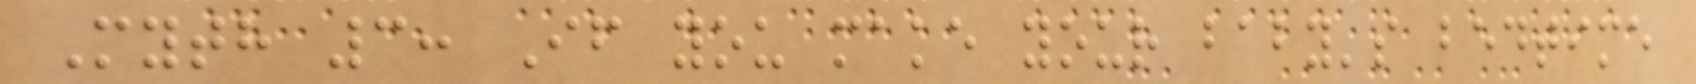Myth 3: If you make your baby's bedtime
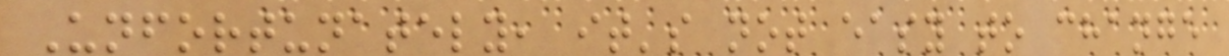Unfortunately, it's not easy to change
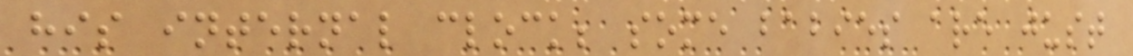his internal clock; some babies are just
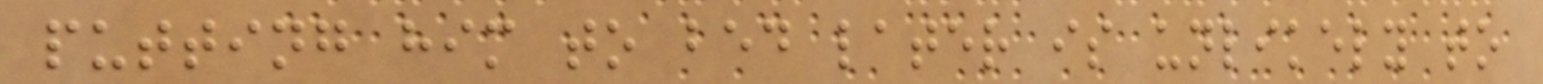putting him to bed later is unlikely to
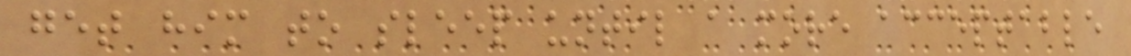get him to sleep until a more acceptable
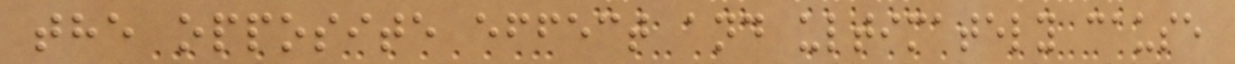the opposite effect and ultimately cause
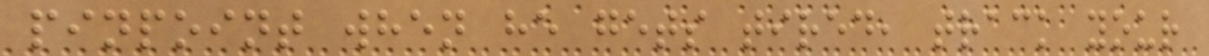pinpoint when he gets tired, track your
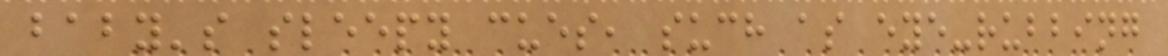baby's sleepy cues, such as eye-rubbing
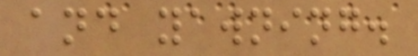and yawning.
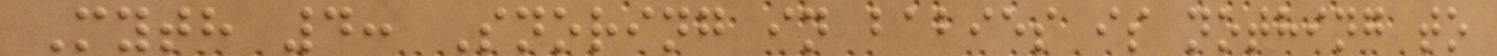Myth 4: Snoring in babies is nothing to
